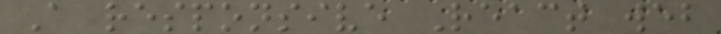A responsive React web
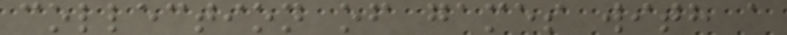collection of games with a
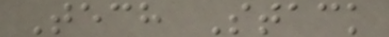Tech Stack
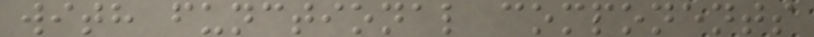with functional components
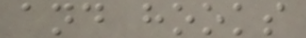and hooks
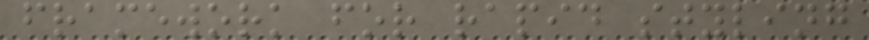framework for rapid styling
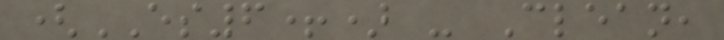(ES6+) - Clean,
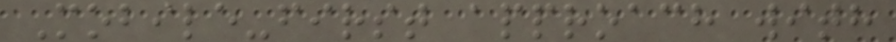Mobile-first approach with
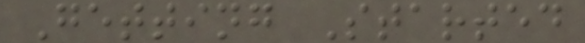Getting Started
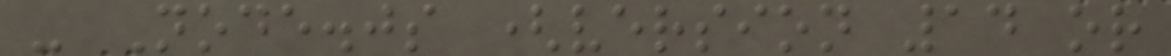- Node.js (version 14 or
